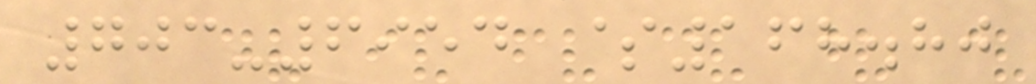703-6954 $168.80
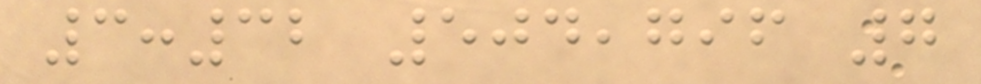3:32 504,796 7
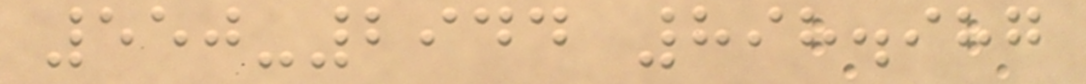550-2944 898.987
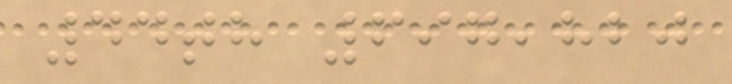44th 697,820
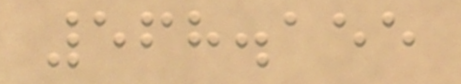568.155
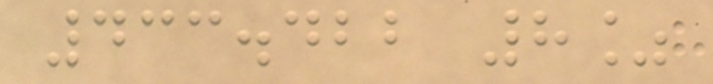433.422 8%
